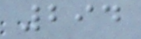294
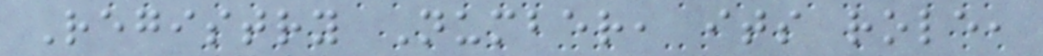Registry Number, its role,
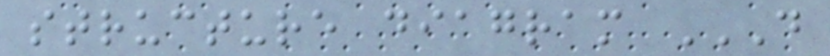structure diagram D
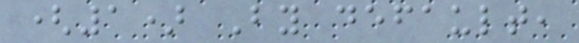(1) By default,
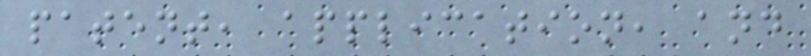patent, application, and
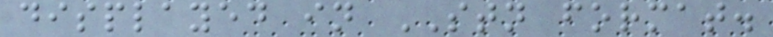displayed in STN format.
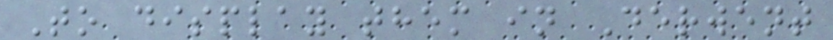To display them in Derwent
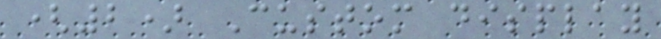(2) Custom display
